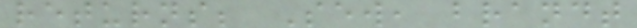returns; Sew, brandt
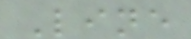Line
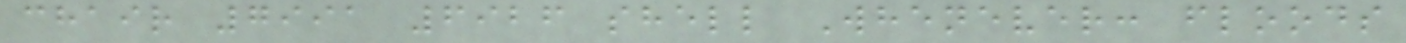chair 7991 6926 shell Whenever: floods
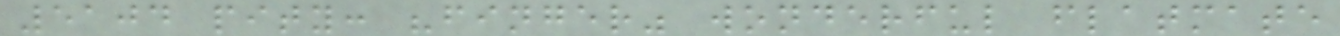5104 pity: "finger" wonderful flatmate
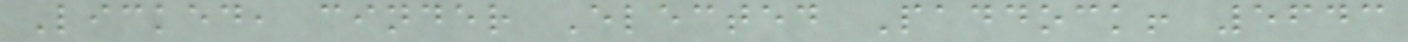Licked, cinder Elected Paddock! 5643
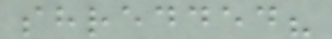shredded?
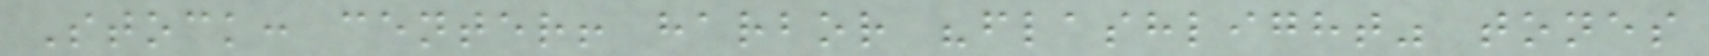Stock: center! harbor "flashlight" tones
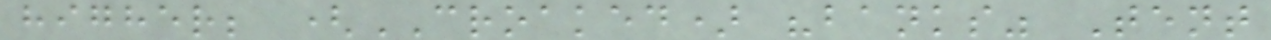higher; (CROAKED) "banks" Tent
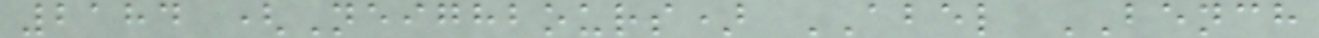2184 (Neighbours) ABEL BENCH
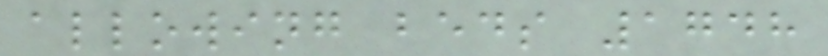allowing beds 1748
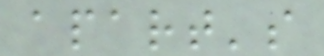apart's
